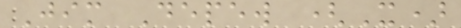Jim Depew (X)
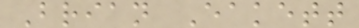Brian Eakett
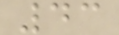43
